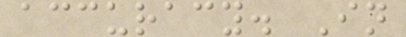accuracy. In
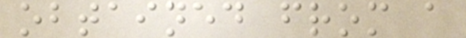obtained from a
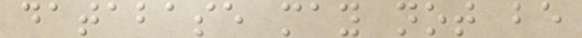database may not be
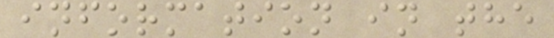information in the
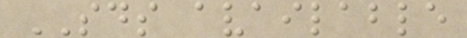SDS available
